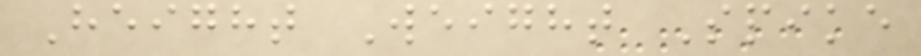Height Weight Spike
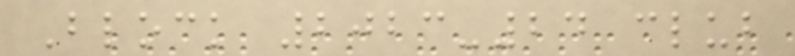Block 2023-24 club
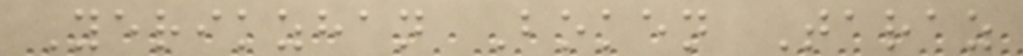Yerikzhan Boken Taraz
